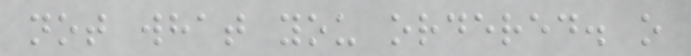not what you ordered. o
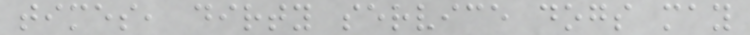times, dirty service dogs may
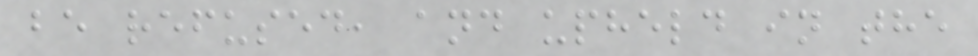be refused, and upheld in the
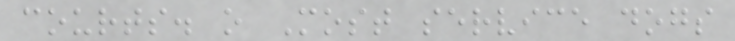courts. o Most service dogs
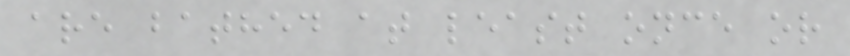are bathed at least once or
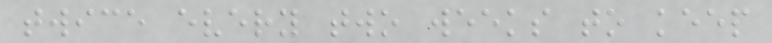twice every two weeks to keep
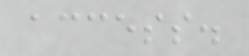access.
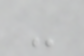-
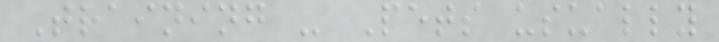Training - Pets usually
